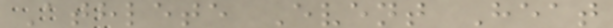Athlete Event Heat
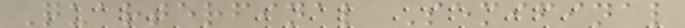Quarterfinal Semifinal
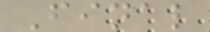Final
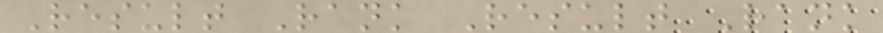Result Rank Result Rank
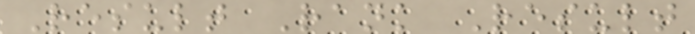Result Rank Result
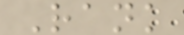Rank
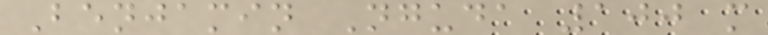Benjamin Nguda 100 m
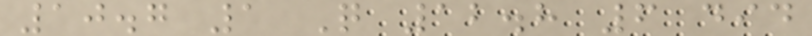10.7 1 Q 12.8 6 did
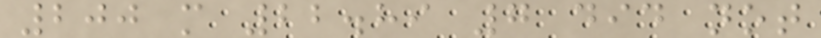200 m 22.89 7 did not
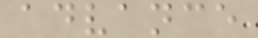advance
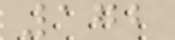172
